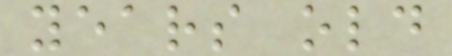years old
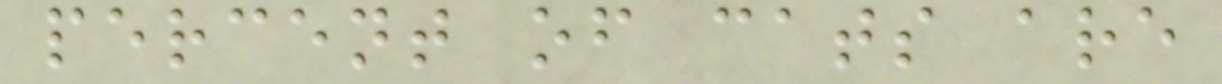percent of cats are
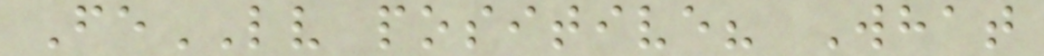FeLV positive? What
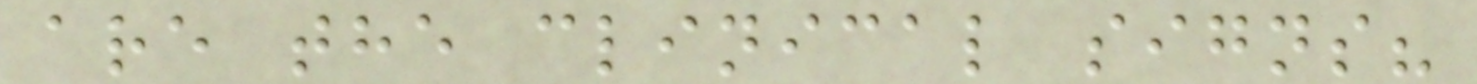are the clinical signs?
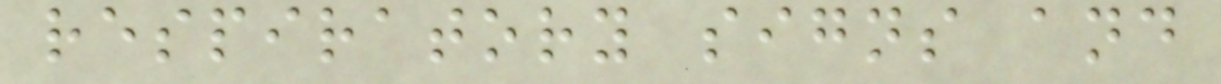respiratory signs and
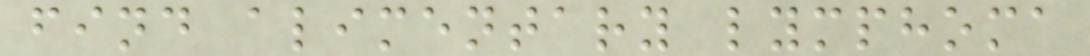find alimentary lymphoma
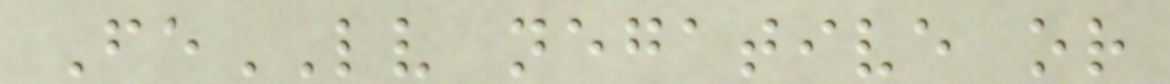FeLV negative or
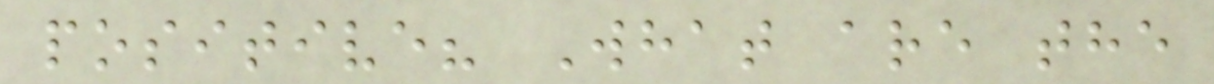positive? What are the
